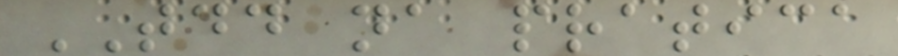TDD na pratica
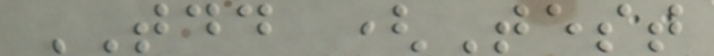TDD (Test
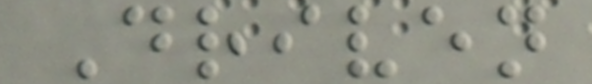Driven
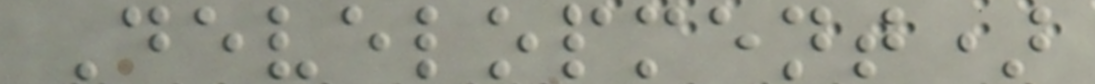Development)
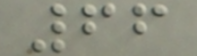66
